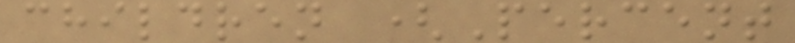children (Percent
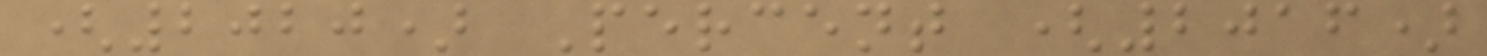(2020) Percent (2016)
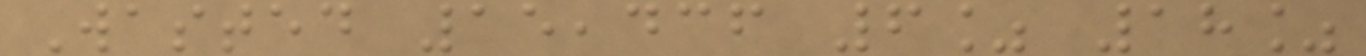Wasted 15,436 6% 18%
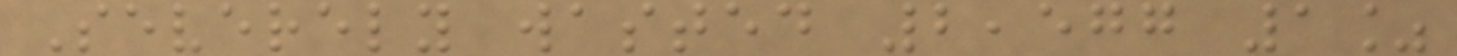Severely wasted 2,577 1%
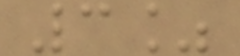3%
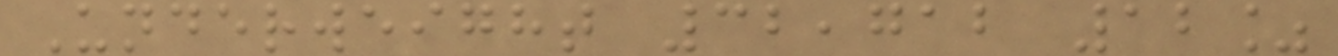Underweight 32,712 12%
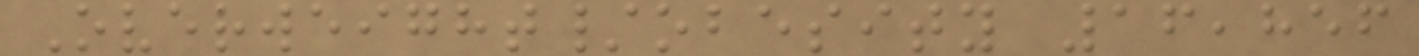Overweight/obesity 16,856
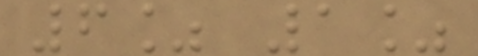6% 1%
